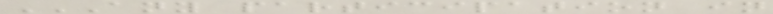ANY PARTICIPATION IN
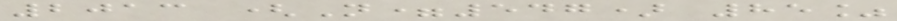2013 (N=547) 85%
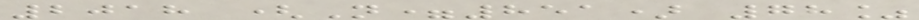2018 (N=851) 78%
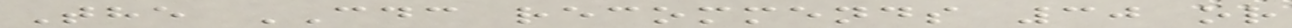The CDC recommends 30 or
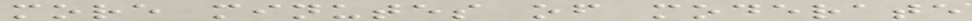more minutes of moderate
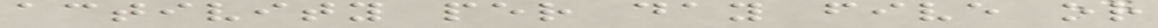activity per day five or
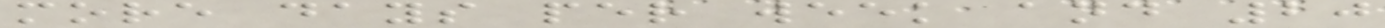more days per week and 20
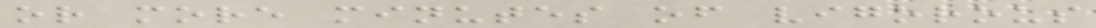or more minutes of vigorous
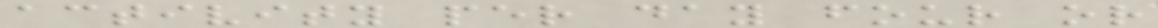activity per day four or
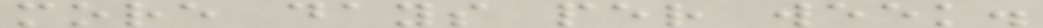more days per week.
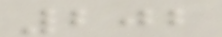202
